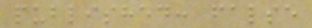published: false
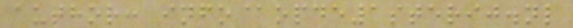author: info@opde1sterij.nl
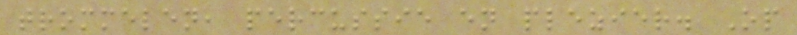trommelen, percussie en plezier. Op
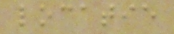locatie
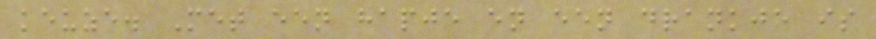keuze. Met een hapje en een drankje is
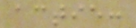actie:
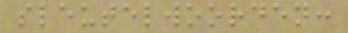sleutelwoorden:
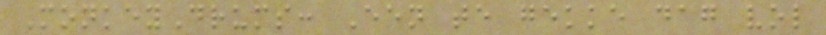MonkeyDrums: Een te gekke dag vol
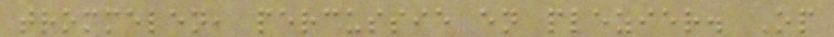trommelen, percussie en plezier. Op
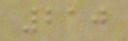210
